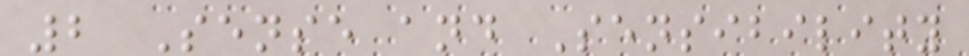2 Sense and Sensibility
